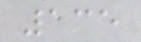135
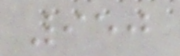950
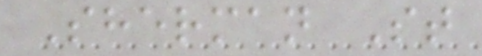Sherman St
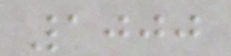1000
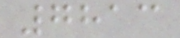7813
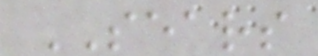SEARS
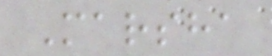Marsha
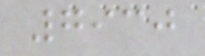7930
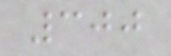300
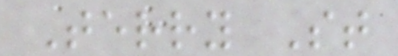Terry St
